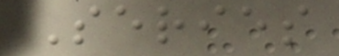Series
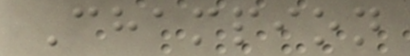Champion
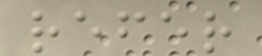refer
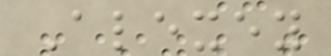Alexey
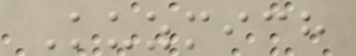Kuzmich
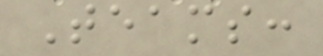Teams:
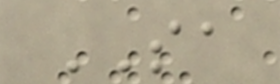SA
